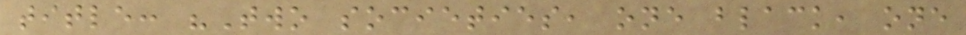title: "Two societies, one black, one
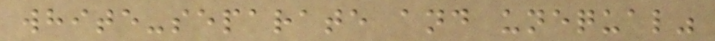white-separate and unequal"
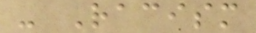- Racism
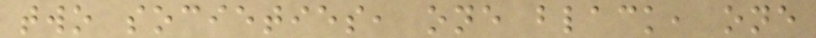two societies, one black, one
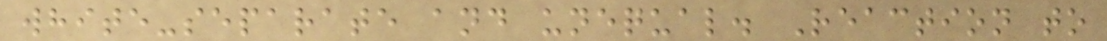white-separate and unequal. Reaction to
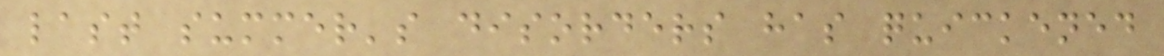last summer's disorders has quickened
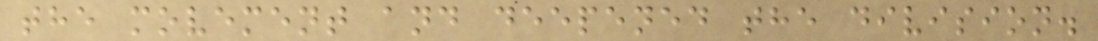the movement and deepened the division.
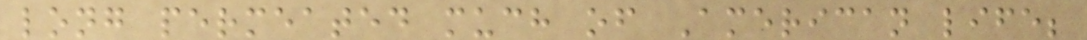long permeated much of American life;
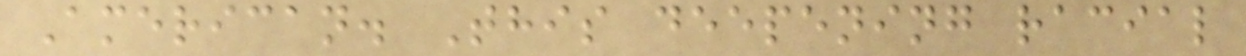American. This deepening racial
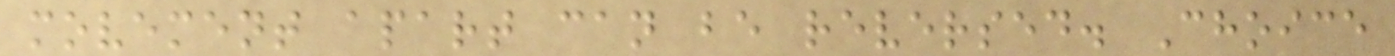movement apart can be reversed. Choice
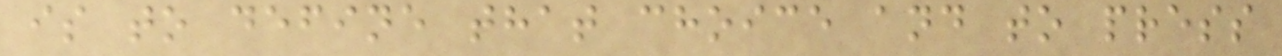is to define that choice and to press
